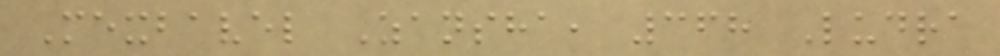Mexbavel Zansha, 368 Ludra
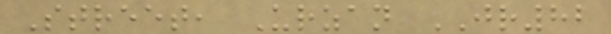Street, Urzan JR82
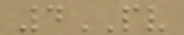4PV
